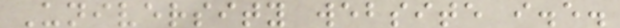University website i.e.
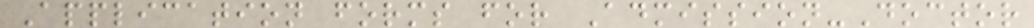Application forms for Admission-Doctor
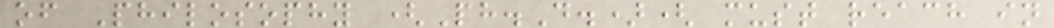of Philosophy (Ph.D.)( must reach in
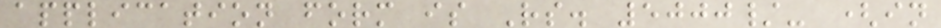application form is Rs. 5000/- (in
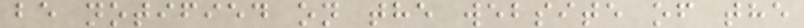be notified on the website of the
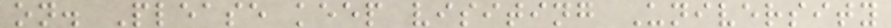on. Please keep visiting University
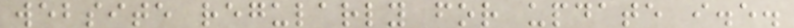website regularly for update i.e.
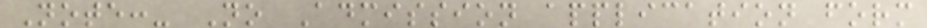Note:- No Admission application form
